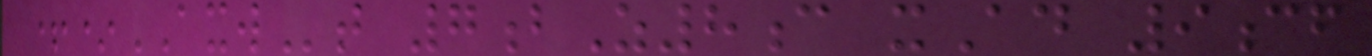+*AXWt 7bZ8c xAd 9cf
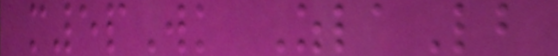m5pWk ZlaLb
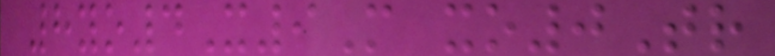8yo4X9M xo0Tr
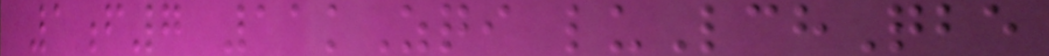1f7 11kZqi luLchQbe
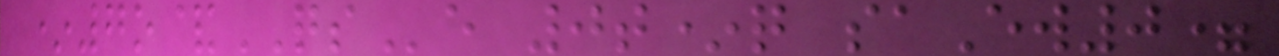*7o&QSe 0t*q saEw0=
